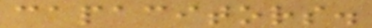capacitors.
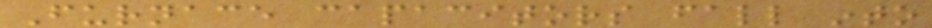Furnace capacitors fall into
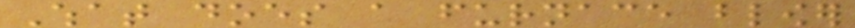What does a furnace blower
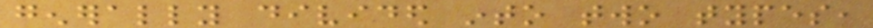generally divided into two types,
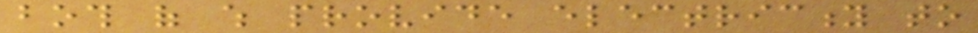both of which provide electricity to
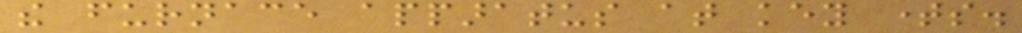the furnace apparatus at key times.
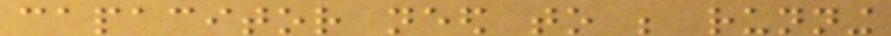capacitor need to be running
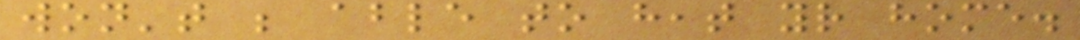won't be able to heat your home.
